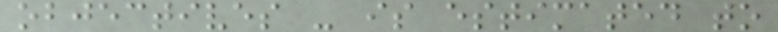objectives - is estimated to
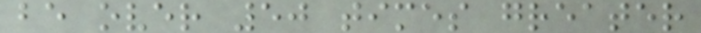be over 50 times greater
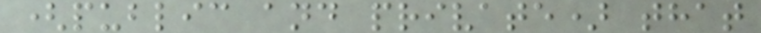(public and private) that
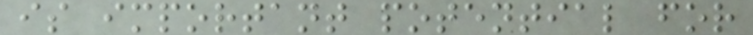is important potential for
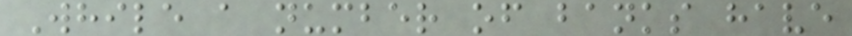While a number of banks have
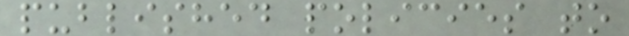published policies to
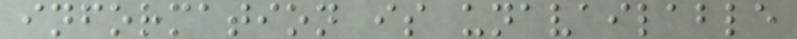information is unavailable
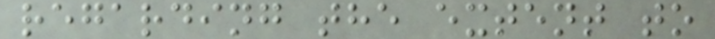regarding the extent to
